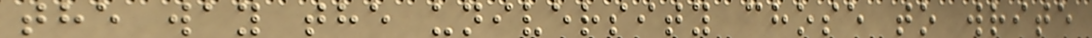the way the university chose to write
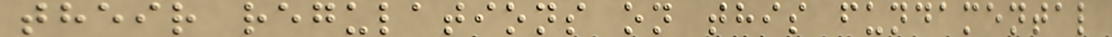their regulations on this fundamental
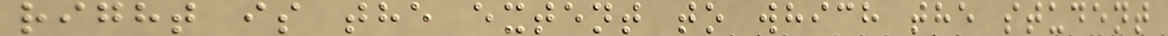right is the extent to which the student
